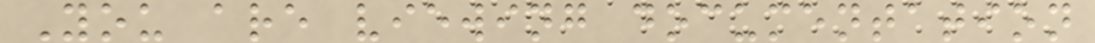You are viewing documentation
